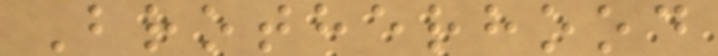Brotherhood
